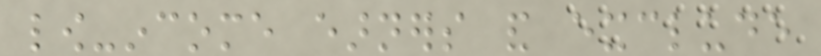low-income earners and exclude
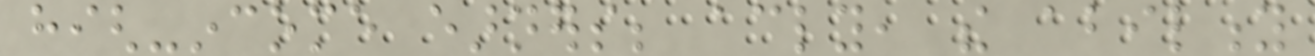high-income earners; accordingly, the ability
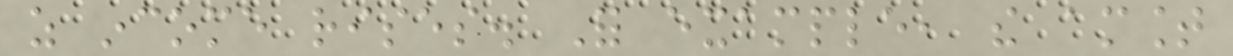as income rises. For example, the amount
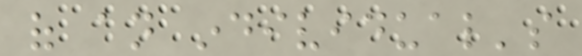of an individual's
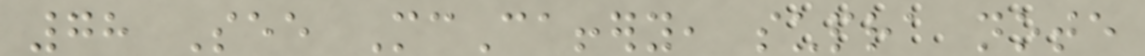78 See McCaffery, supra note
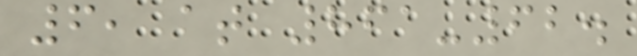6, at 861-62.
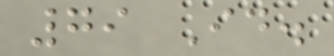79 Id.
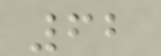62
